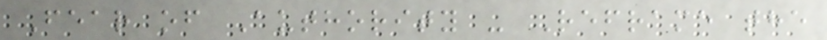Fear of Authority - Reframe the
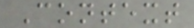Context
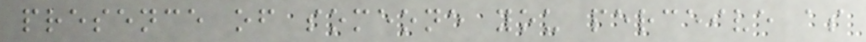presence of someone you perceive as
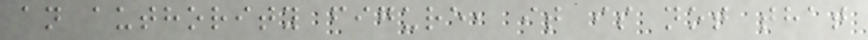an authority figure, it is not that
